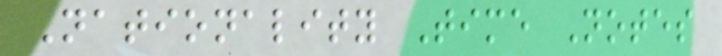Nationality Time Notes
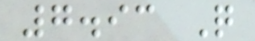7.93 Q
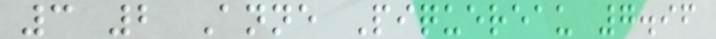3 2 Anne Piquereau 7.96
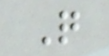Q
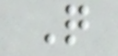Q
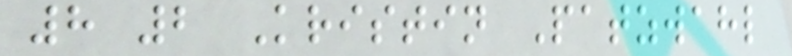8 2 Kristin Patzwahl
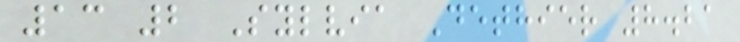13 2 Sylvia Dethier 8.21
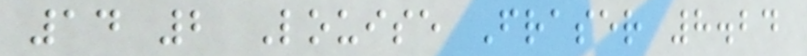14 2 Louise Fraser 8.24
